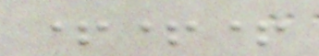+++
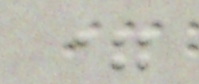=
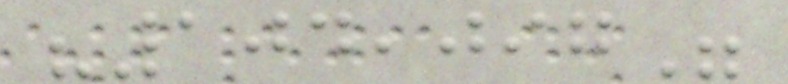"104,097"
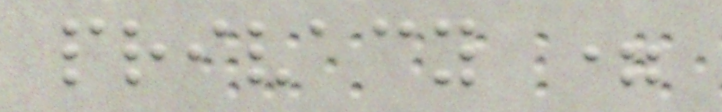privacy =
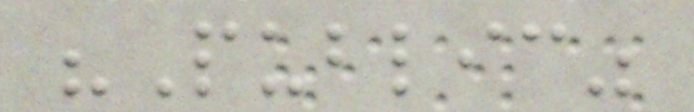"Public"
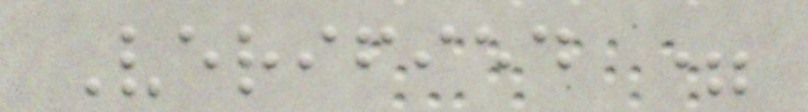Verified =
